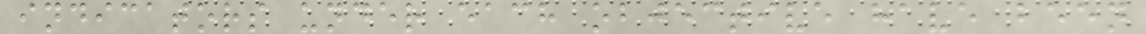indicators under each objective have been
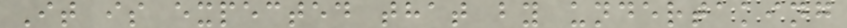It is expected that by undertaking
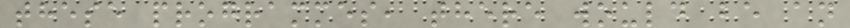these programmes, there would be an
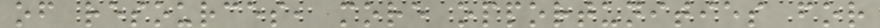of resources, more opportunities for
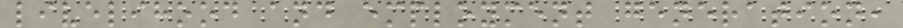livelihood and employment generation,
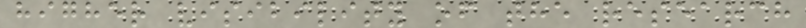higher visibility of the research
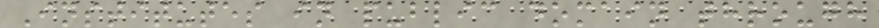Institutes in public domain through
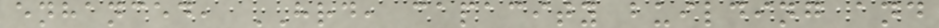enhanced, HRD, capacity building and
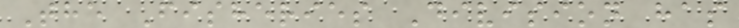The Fisheries Division has
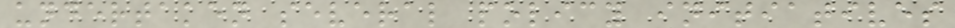undertaken several policy initiatives
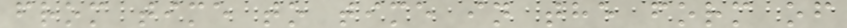from time to time in the form of
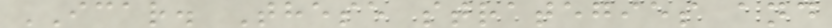ICAR. These strategies and
